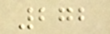272
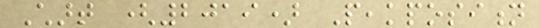Chart (2019) Peakposition
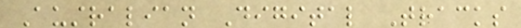Australian Digital Tracks
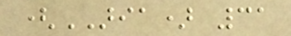(ARIA) 31
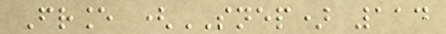France (SNEP) 114
